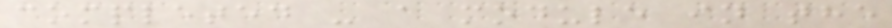completed - a module in the
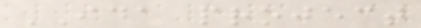IDA project
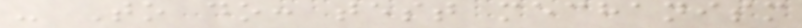- To do: test mechanism
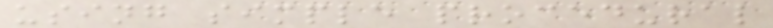using simple procedural
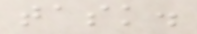task.
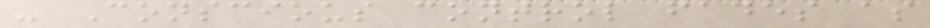- Conscious control fades as
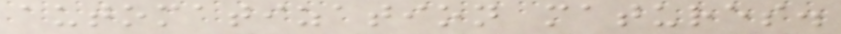automatization matures.
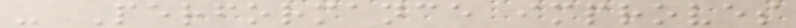- Performance improves
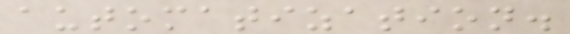automatization.
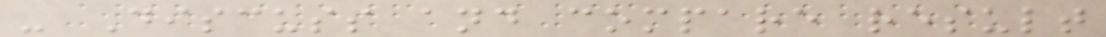- Discuss and compare result
